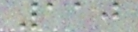110
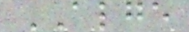ALGE
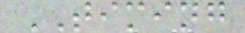TIMING
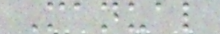Manual
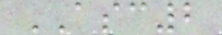ASC2
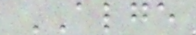ALGE
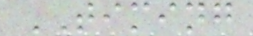TIMING
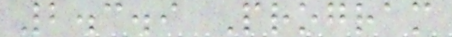2.3.9 Program
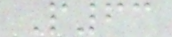P63
